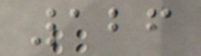126
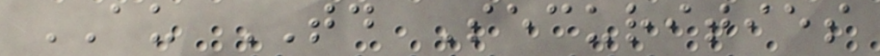AU TD Securities
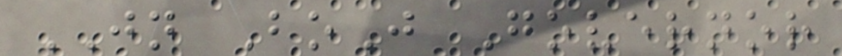JN BoJ Governor
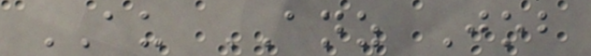AU ANZ Job
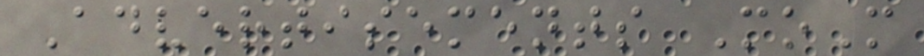Advertisements MoM
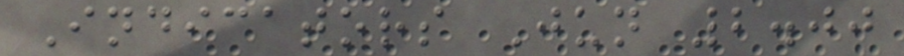Indicators Jun 2.00
